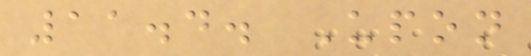11.4. Upon
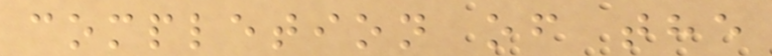completion of the
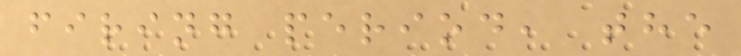firing period, the
